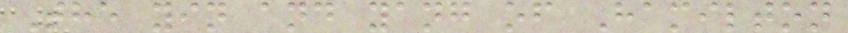The yin and yang of Hamilton
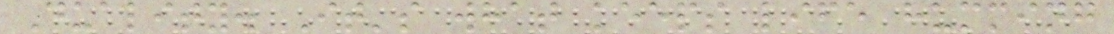Duality. It's what keeps life humming
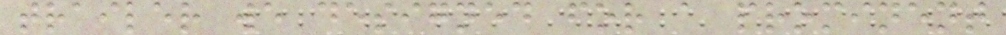trailer we designed for a prominent
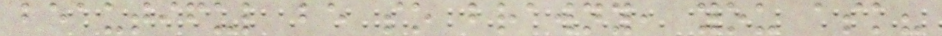beautiful be so brawny, you ask?
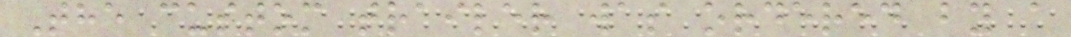The custom trailer was ordered by a
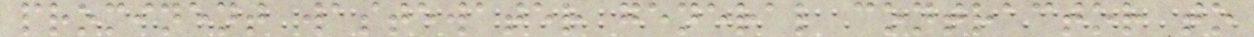prominent wastewater general contractor to
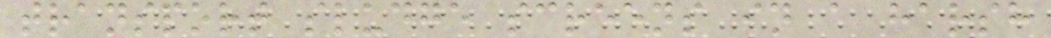transport sludge screens in a harsh
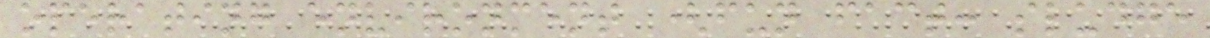operating environment (fun fact: sludge
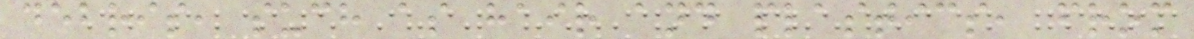debris, such as hair and plastics, from
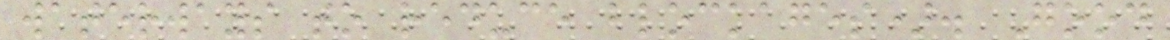waterways to reduce blockages). Good
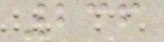236
